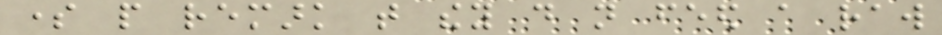some people remark that they do not feed a raw
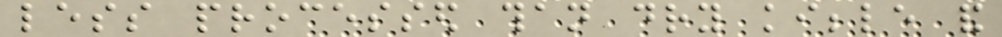less processed than dry kibble and
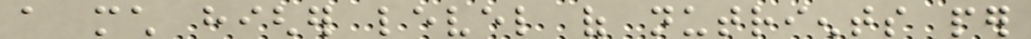a much higher level of nutrients per
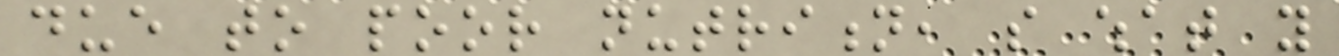due to poor nutrition, so what you
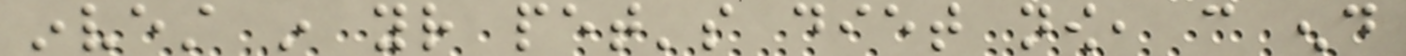invest in your pet's diet now, can end
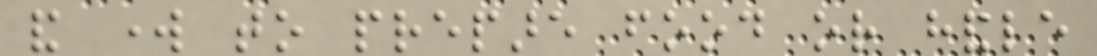and work to prepare food or handle
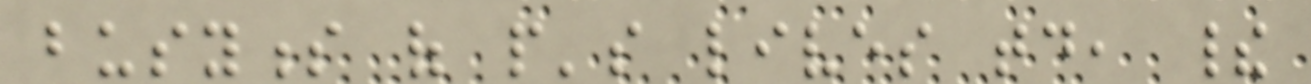busyness of people's lives today, their
